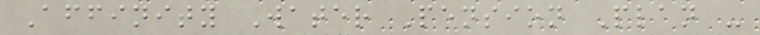Affinity Water Pension Plan -
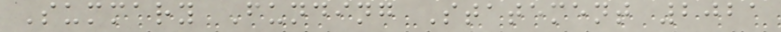Summary Funding Statement 2021
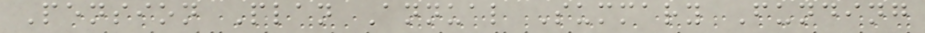Pension Plan Annual Summary Funding
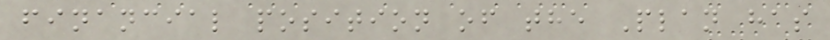financial position of the Plan has
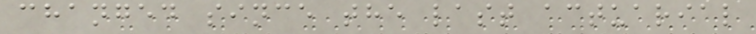changed since the last actuarial
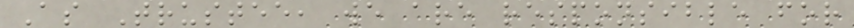As Trustee, we are responsible for
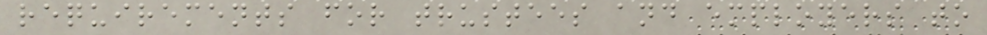requirements for trustees and employers to
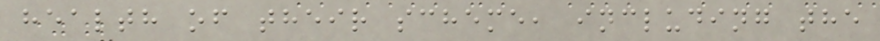health of their scheme, including the
